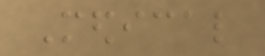Medical
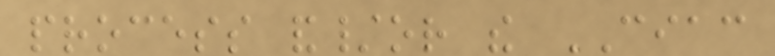process and/or the CIAC
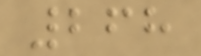268
